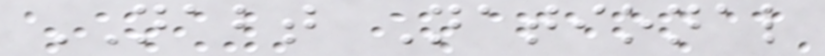NABT National
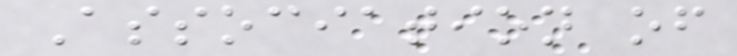Association of
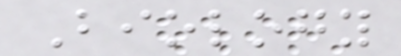Biology
